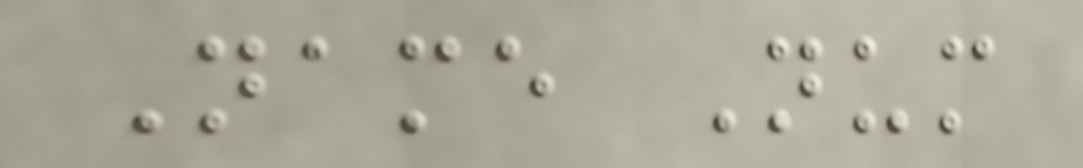Name Num
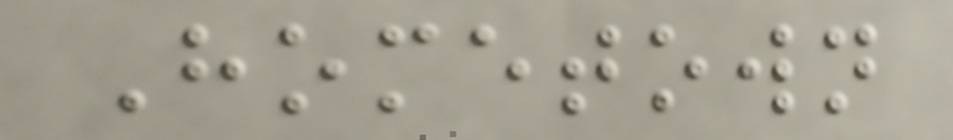Hometown
